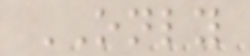ONLY
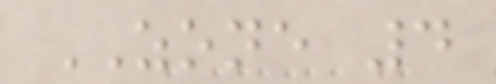ZONE 4
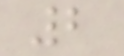2
